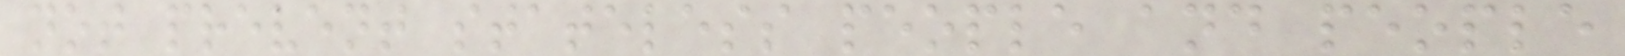not prevent stateless people and people
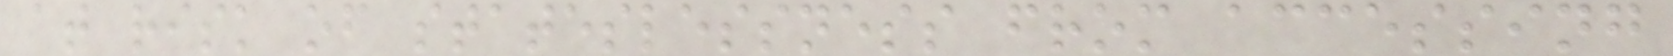at risk of stateslessness from accessing
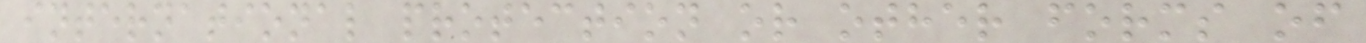international protection or other forms of
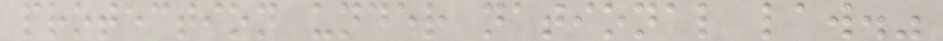protection under national law."
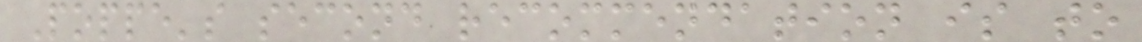Poppe's second recommendation is to
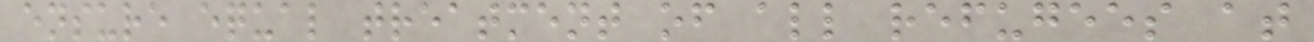ensure equal treatment of all refugees at
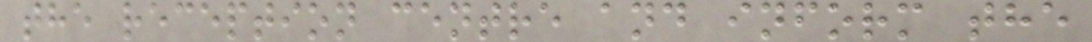the reception centre and inform the
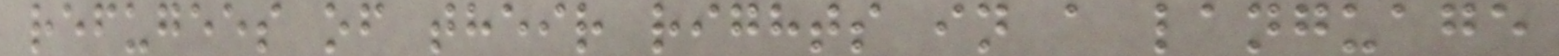refugees of their rights in a language
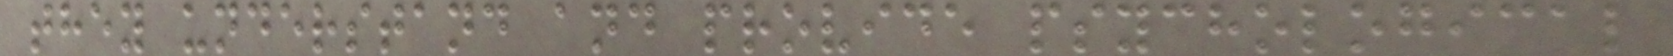they understand and provide psychological
